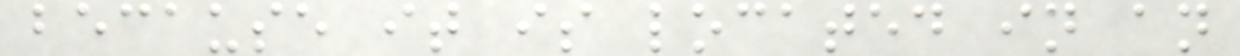because it is located in an
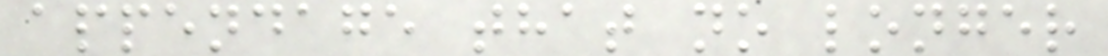appendage that no longer
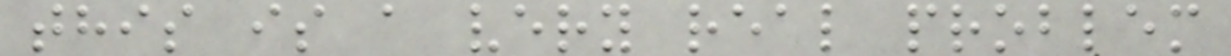this is a very real problem
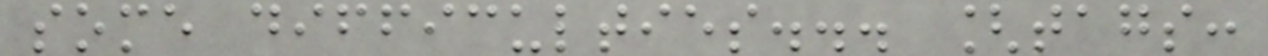some difficulties... [tags:
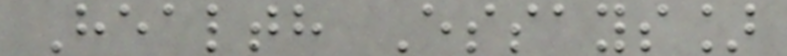Health Essays]
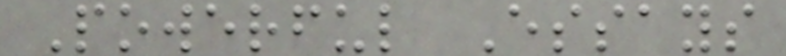Powerful Essays
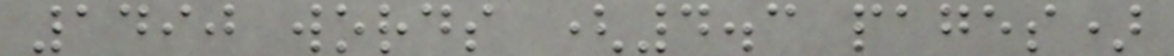1490 words (4.3 pages)
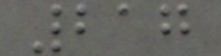217
